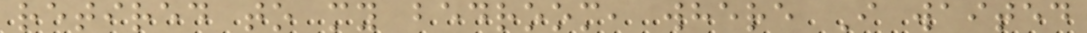retired to my bedroom, where I waited
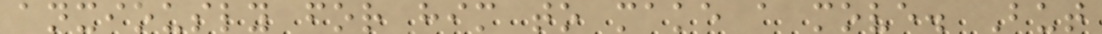anxiously for him to make a move. But
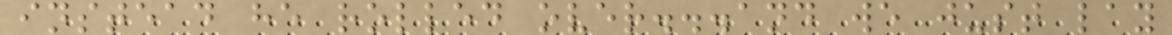instead he rolled over...and we just lay
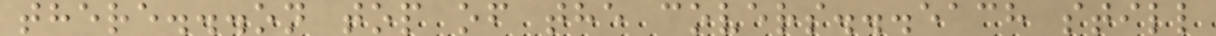there...on top of the covers...each still
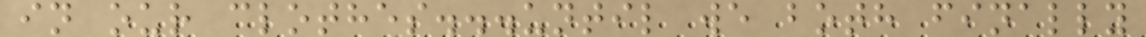in our clothes...until we both finally
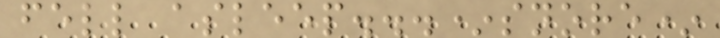fell asleep...*snore*
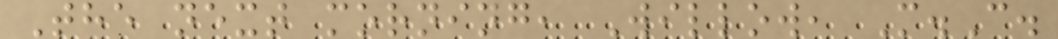The next morning, Willow, M.C.
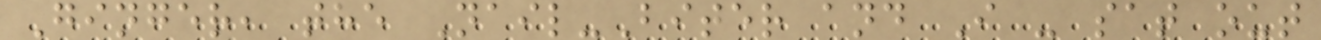Ginger, the Nail-Biter and I - sat out
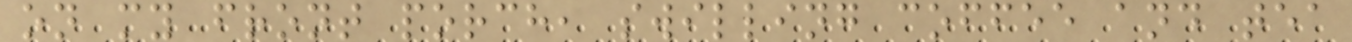on my front porch, swilling coffee and tea
